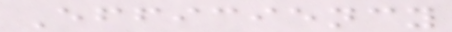Efficiency
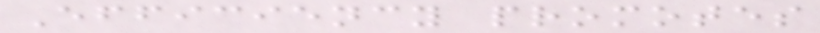Efficiency promotes
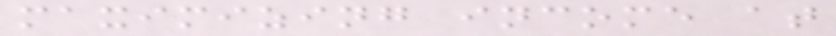maximizing income at
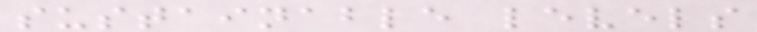sustainable levels
